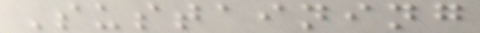Sustaining
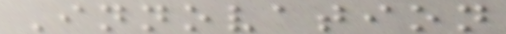Innovation
